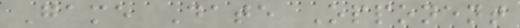Game Date Opponent
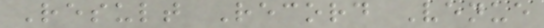Result Record Venue
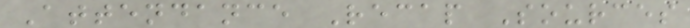Attendance Recap Sources
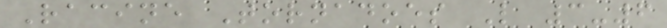Racine Tornadoes L 3-6
